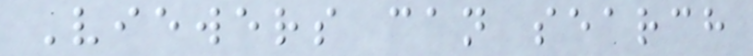Viewers can search
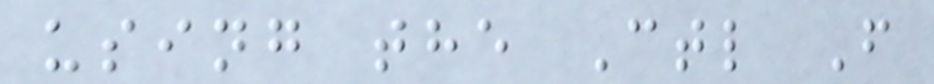using the Ctl F
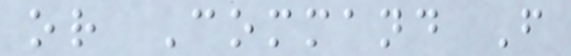or Command F
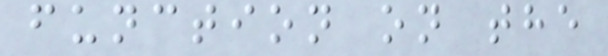function on the
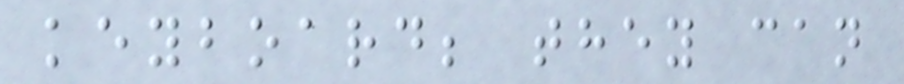keyboard; they can
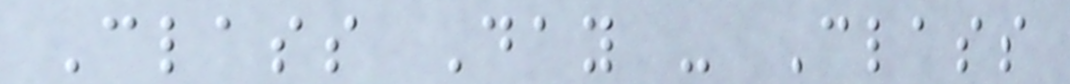Class Day - Class
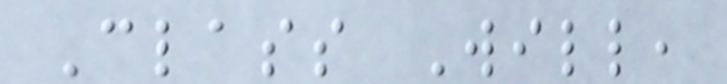Class Will,
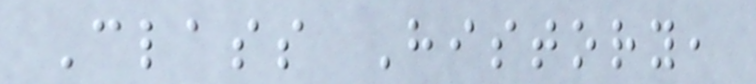Class History,
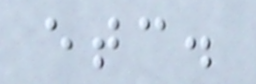etc.
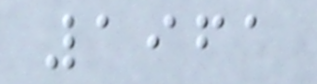1961
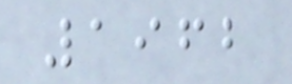1962
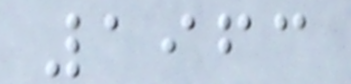1963
